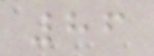86
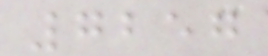7257
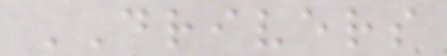DRIVERS
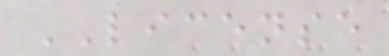LICENSE
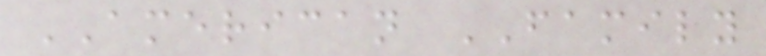AMERICAN FAMILY
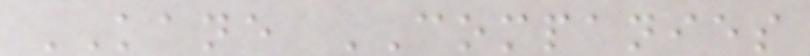KANE COMPANIES
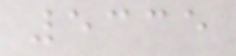5335
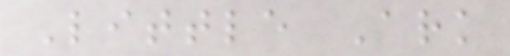Little Ark
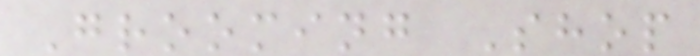Grooming Shop
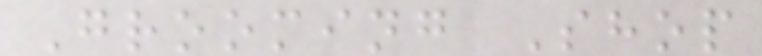Grooming Shop
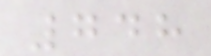748
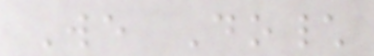We Do\
